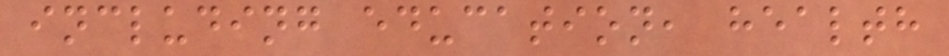including education, health
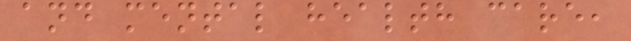and mental health care,
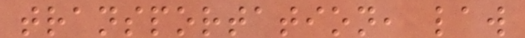transportation, law
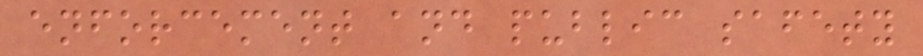enforcement and public safety
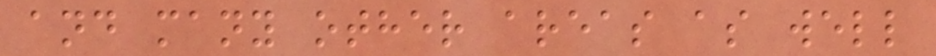and many other areas as well
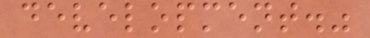development."
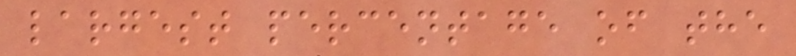largest percentage of the
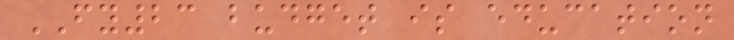FY23 budget is education
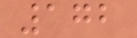172
